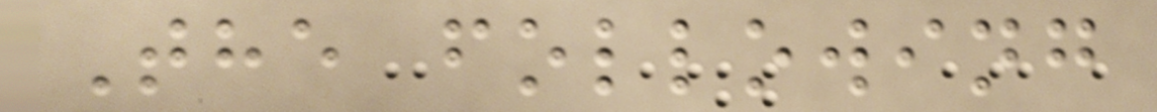The following
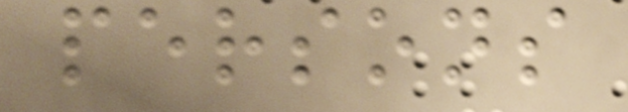persons
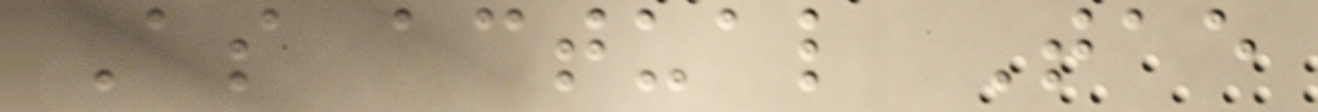As actual Tae
